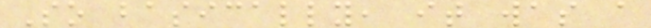So basically, it was a
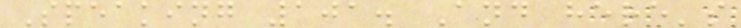Speaking 101. And here's
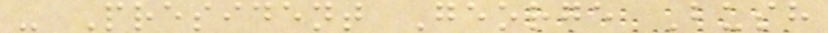- President George Bush
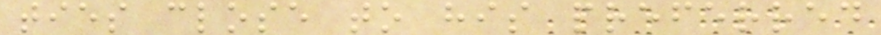ties close to his preferred
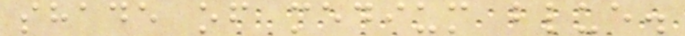shade of medium blue.
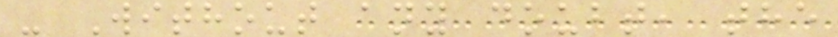- Without any doubt, the
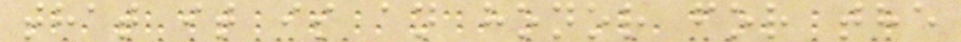that it is an honor for the
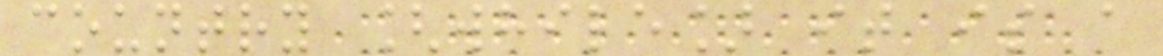country [while] it is a
